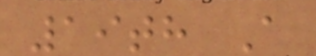19th A
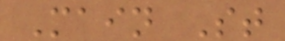Main St
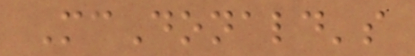McDonald's
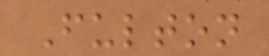Fulton
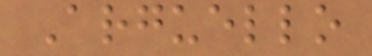Arguello
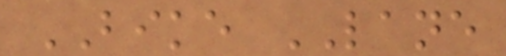BIKE LANE
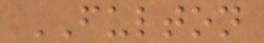FULTON
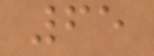65
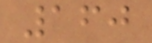160
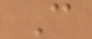C
